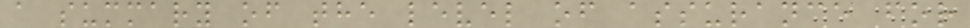a summary of the level of assurance for
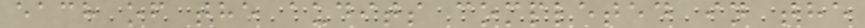each of the audits completed in the
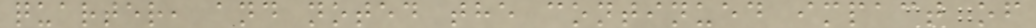quarter, and noted the continued impact of
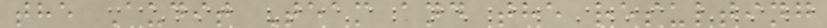the Audit Team and the resulting
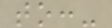to:-
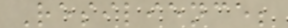Resilience;
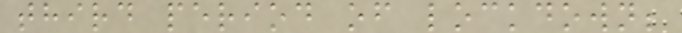third period of lockdown;
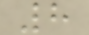8
